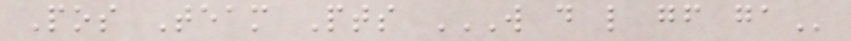Pos Team Pts W D L GF GA
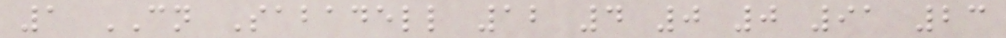1 CN Sabadell 12 4 0 0 91 23
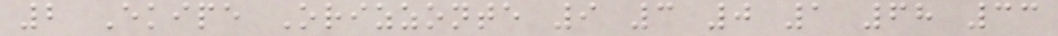2 Ekipe Orizzonte 9 3 0 1 68 33
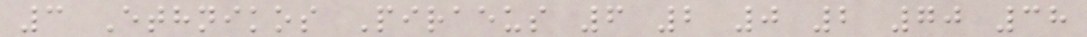3 Ethnikos Piraeus 6 2 0 2 70 38
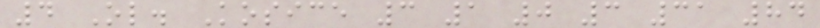4 Ol. Kosice 3 1 0 3 31 84
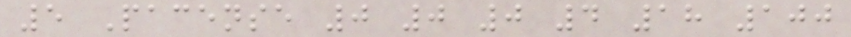5 Pacense 0 0 0 4 18 100
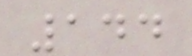144
